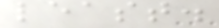least.
